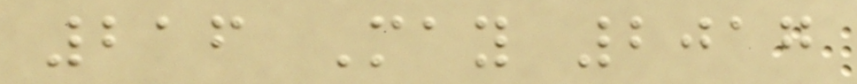216 May 2017
